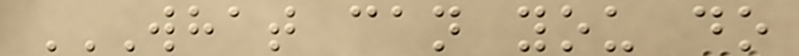WHAT CAN YOU DO
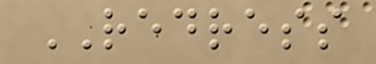REDRESS
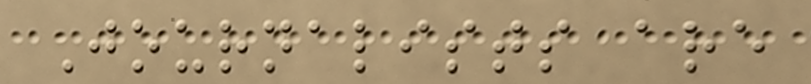Journalists are
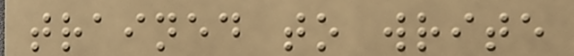trained to write
